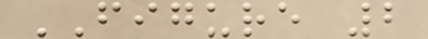FIGURE 2
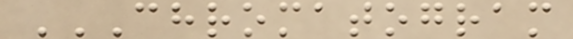CHROMATOGRAM
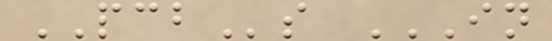PCBs IN
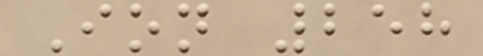Ion 258
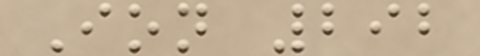Ion 292
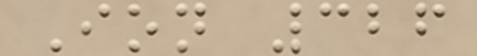Ion 326
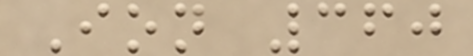Ion 360
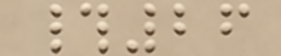#26
